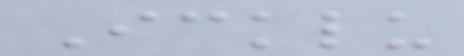Icklu
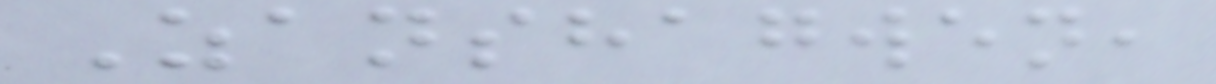Zanshagwen,
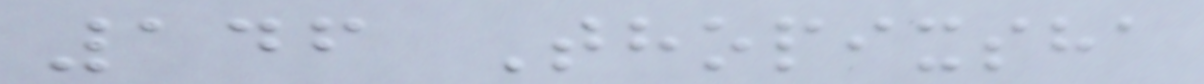146 Thopixsha
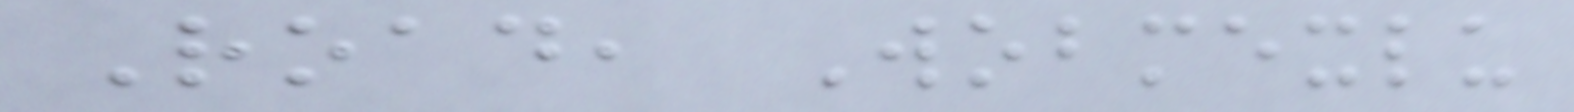Road, Wobmexlu
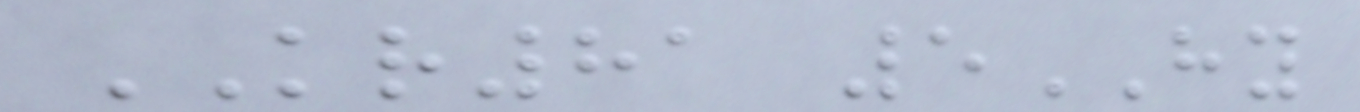KR81 5HY
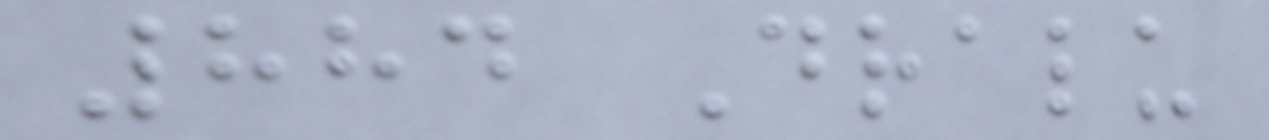884 Dralu
